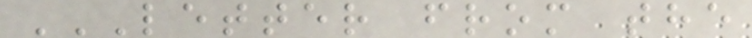LETTER FROM THE
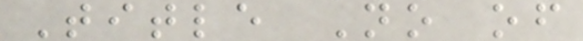Title No of
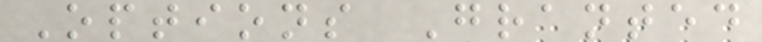Options Granted
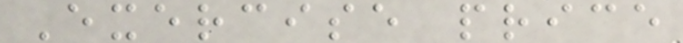Exercise price
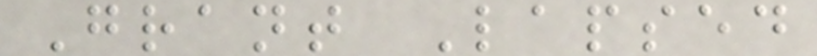Grant Lapsed
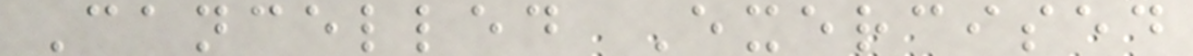Cancelled Exercised
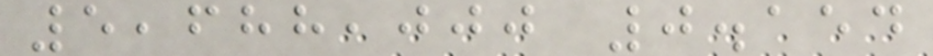5,688,000 0.154
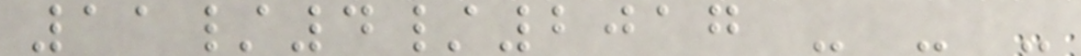11/4/2017 - - -
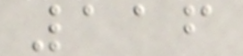116
